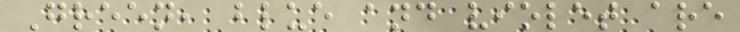Green, blue and violet are
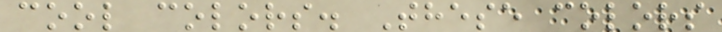cool colors. These colors
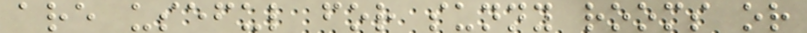are useful for sunny rooms or
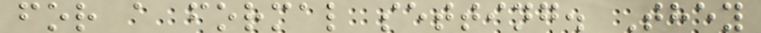for a formal setting. They
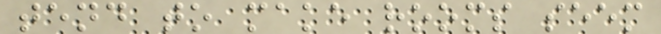tend to make rooms seem
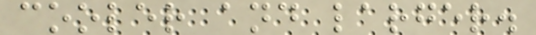cooler and larger.
